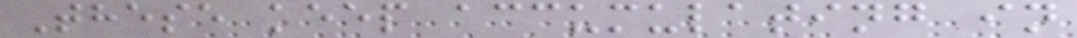These keep accumulating in
